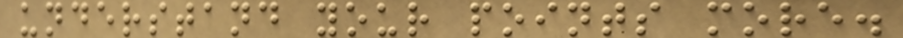understand your points more.
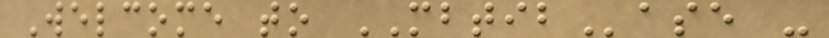Welcome to MBTIBase -
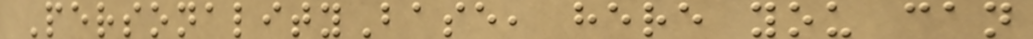PersonalityBase, here you can
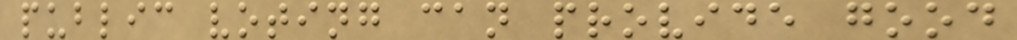public voting can provide good
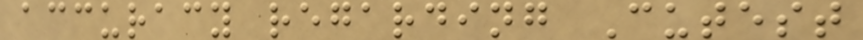accuracy regarding Cutest
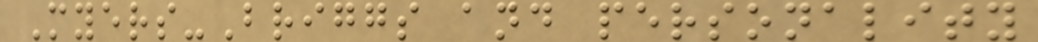Myers-Briggs and personality
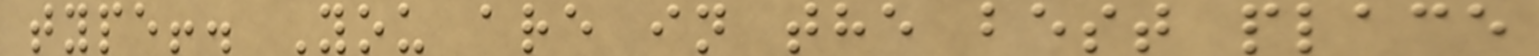type!. You are in the best place
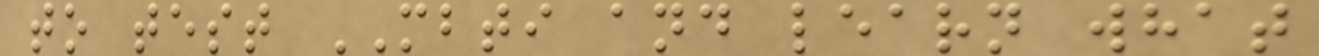to test MBTI and learn what
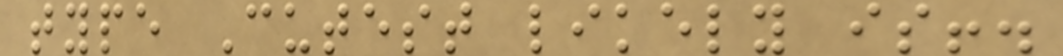type Cutest likely is!.
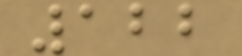122
